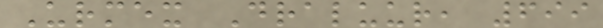Urmex Draluur, 699
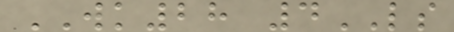WK28 4LS
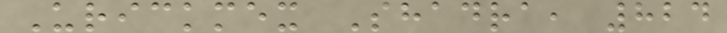Urickmex Shadra, 824
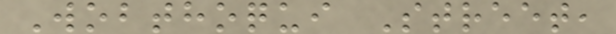Wobthoqui Street,
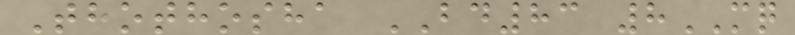Thothosha BD83 8MQ
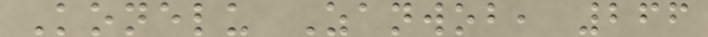Konelu Zanwob, 266
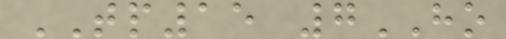TP15 7HO
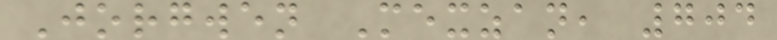Jorgwen Mexzan, 704
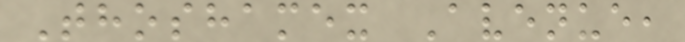Thoshamex Avenue,
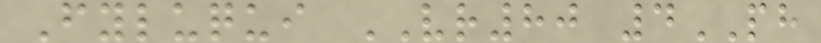Fyluqui VR80 4PH
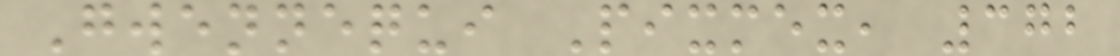Gwennequi Pixmex, 372
